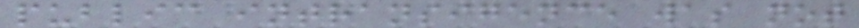public intransigence was not
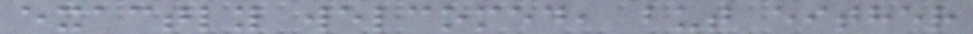exactly welcomed, but either
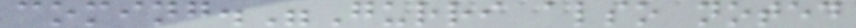coming."Gurri also noted
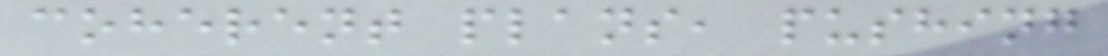coherent plans, pushing
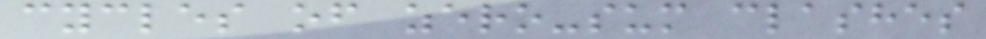cycles of zero-sum clashes
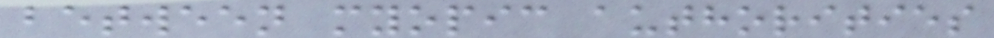between myopic authorities
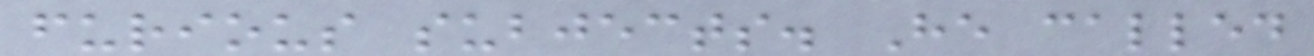furious subjects. He called
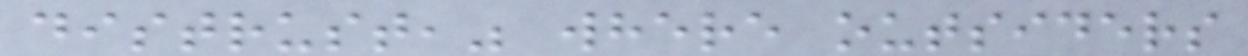distrust," where outsiders
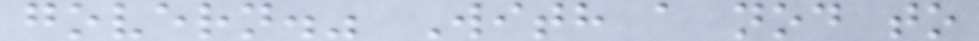govern." With a nod to
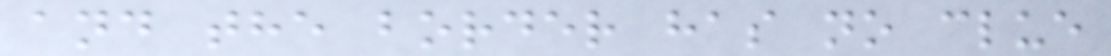and the border has no clue
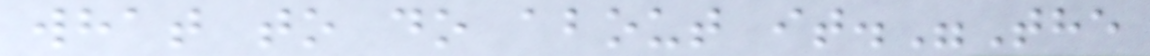what to do about it."The
